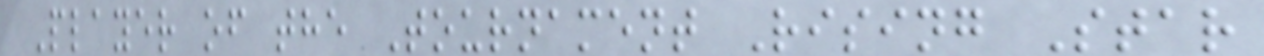Player of the Tournament Rising Star
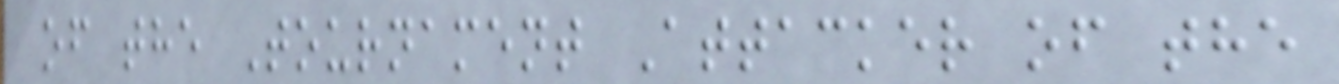of the Tournament Attacker of the
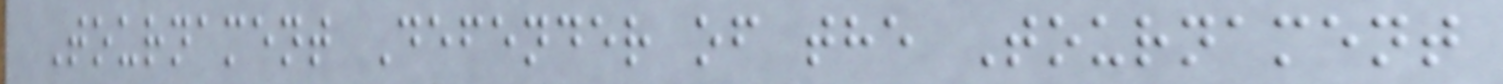Tournament Defender of the Tournament
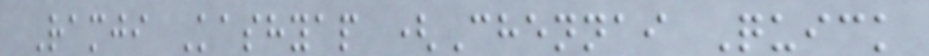Ramji Kashyap (Chennai Quick
